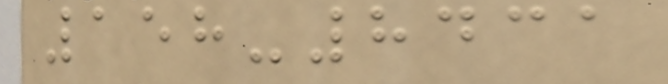158-8431
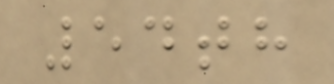54th
